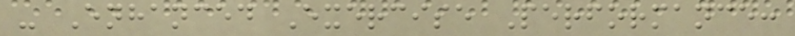- Enhanced Exercise Performance:
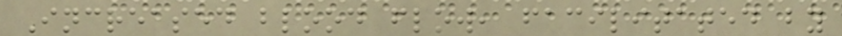Increased blood flow, facilitated by
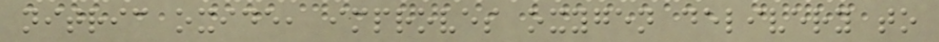nitric oxide, improves oxygen delivery to
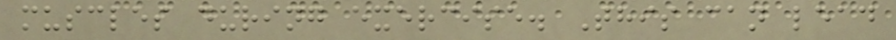muscles during exercise. This can lead
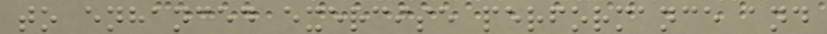to enhanced exercise performance and
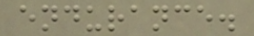endurance.
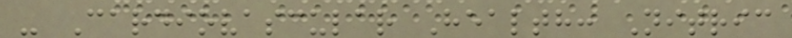- Cardiovascular Health: Nitric
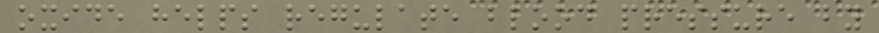oxide helps regulate blood pressure by
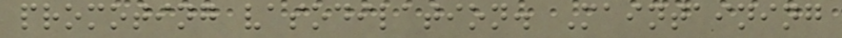promoting vasodilation. Maintaining
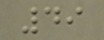49
